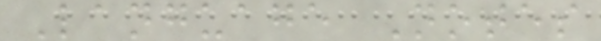Language Notes
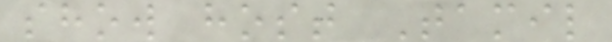show host Tamil
